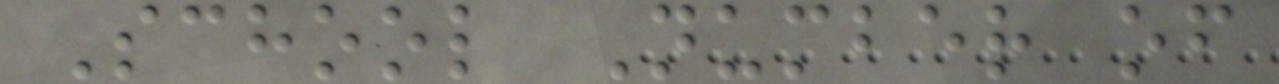School Number of
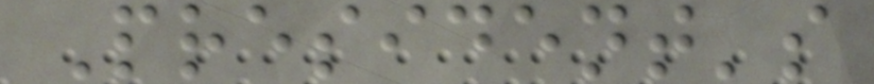President's
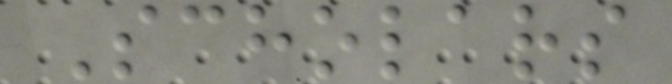Scholars
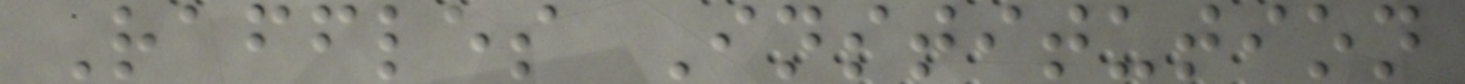Raffles Institution
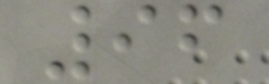96
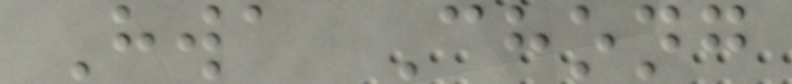Hwa Chong
